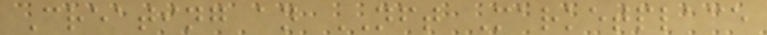Creating an NFT Marketplace
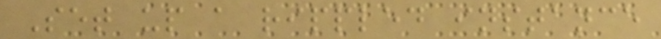Set up a rippled instance
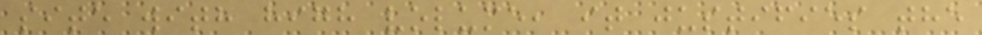site with high volume, it justifies the
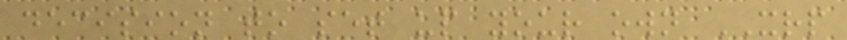decision to set up your own XRP
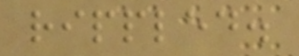rippled.
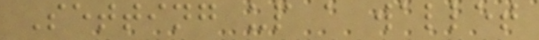Setting up a wallet
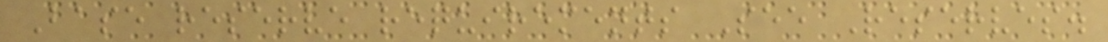Base reserve requirements See Reserves.
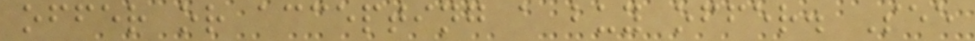offer or accepting a buy offer. See
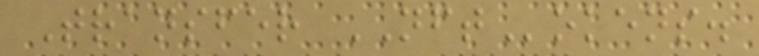Transfer NFTokens.
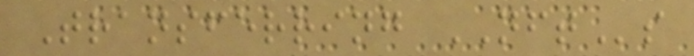Transferring NFTs
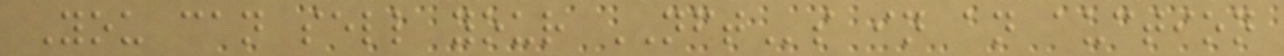You can sell your NFTs in an auction
